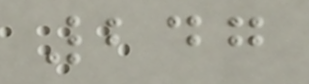247
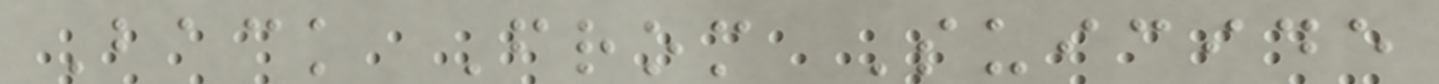Back From Suicide
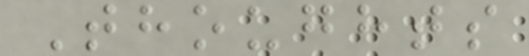Thoughts
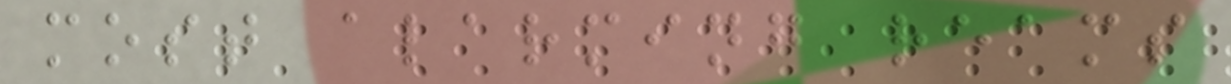most alarming reams
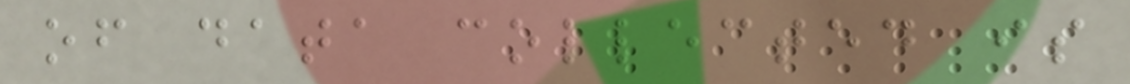of data collected is
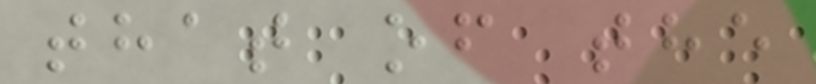that of the
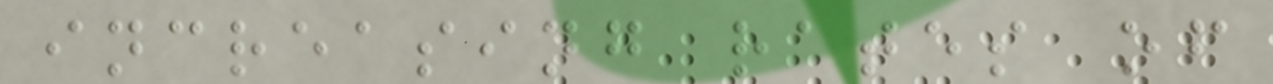increasing rates of
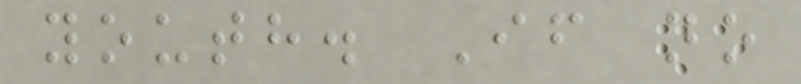youth. If no
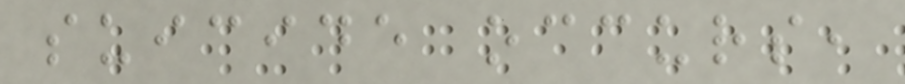suicide occurs,
